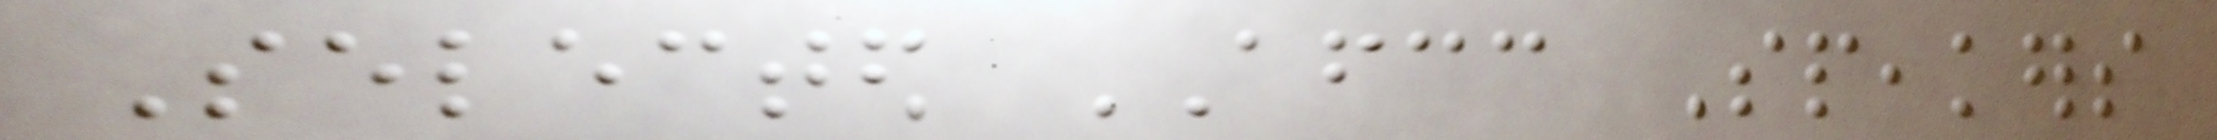Selected AFCC Speakers
